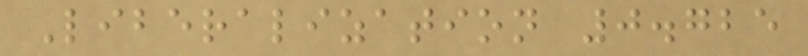Liberalization 0.725
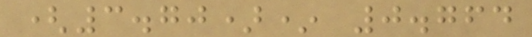(3.70)* 0.764
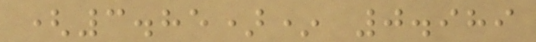(3.85)* 0.989
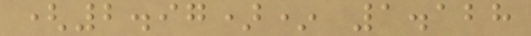(2.97)* 1.128
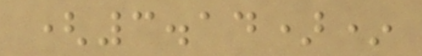(3.14)*
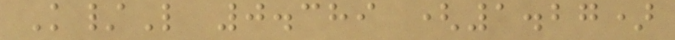K/L 0.389 (1.27)
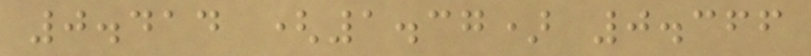0.414 (1.37) 0.366
